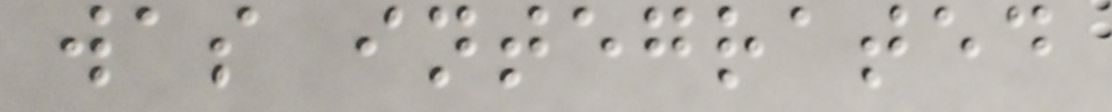was integrated
